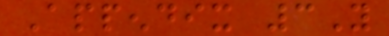Appendix 3Y
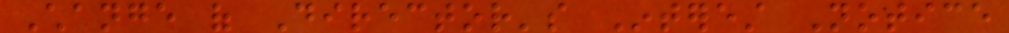Change of Director's Interest Notice
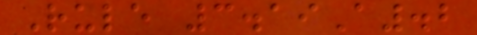Rule 3.19A.2
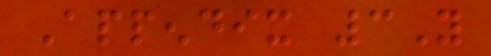Appendix 3Y
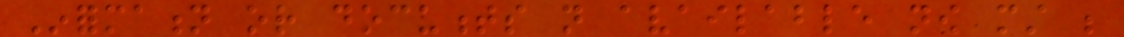Information or documents not available now must be
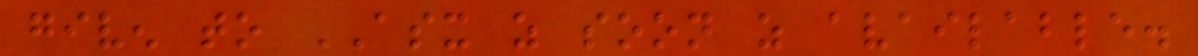given to ASX as soon as available.
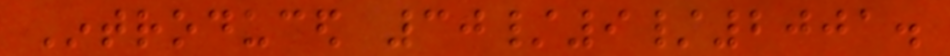Introduced 30/9/2001.
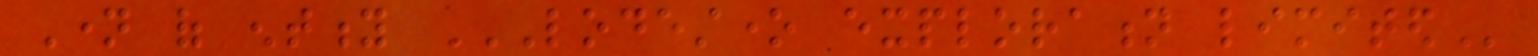Name of entity LODESTONE EXPLORATION LIMITED
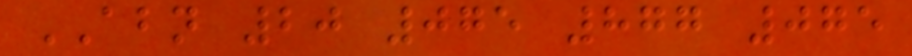ABN 20 075 877 075
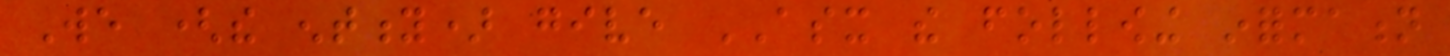We (the entity) give ASX the following information
